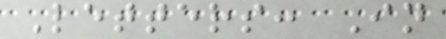Letters: In
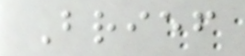Brief
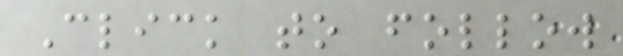Click to follow
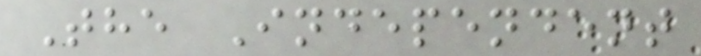The Independent
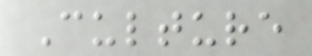Culture
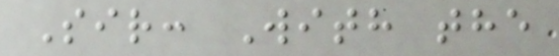Sir: With the
